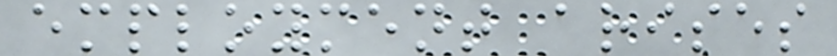employment arises
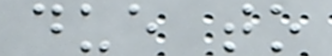due to
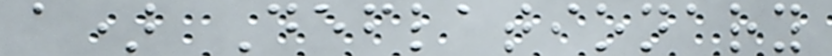a) Deflationary
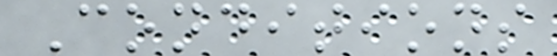Conditions
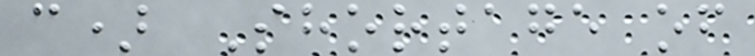c) Shortage of
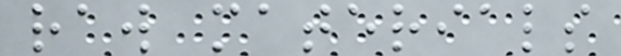raw materials
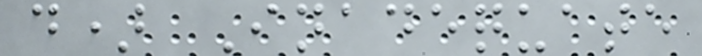d) Inadequate
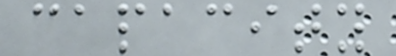capacity
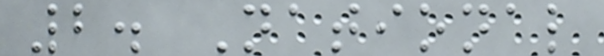2. National
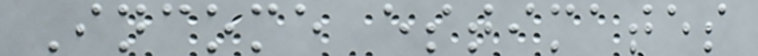Income estimates
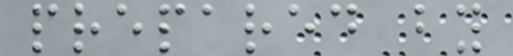prepared by
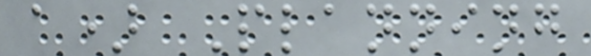a) Planning
